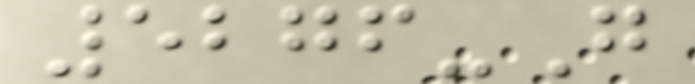5276-G
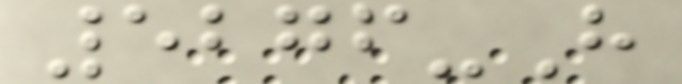5276-H
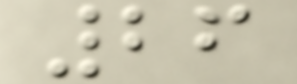26
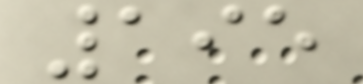195
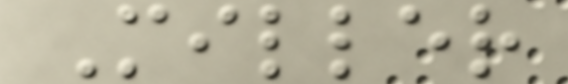Miller
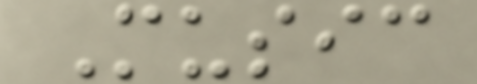Music
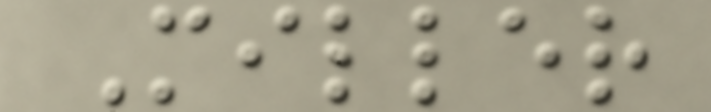Miller
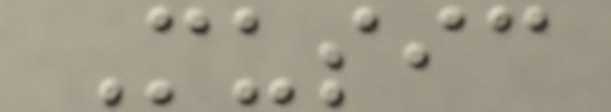Music
